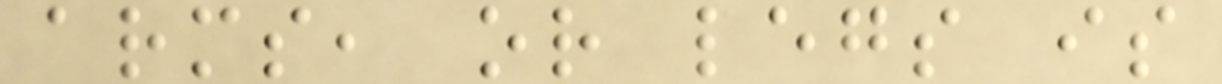arms, or legs is
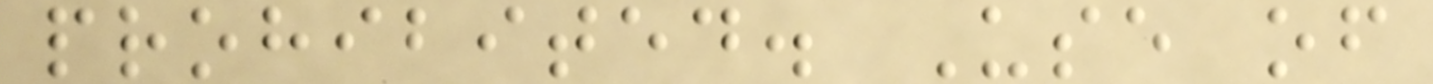prohibited. Use of
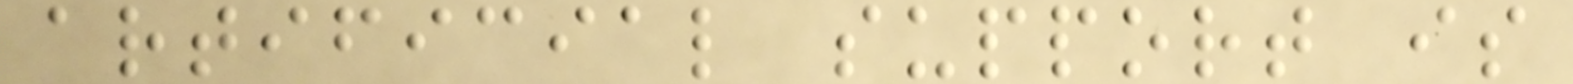artificial support is
